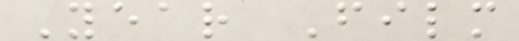Year Film
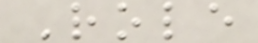Role
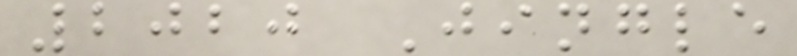2020 Jingle
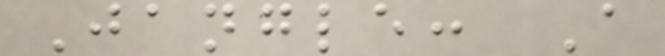Jangle: A
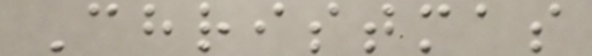Christmas
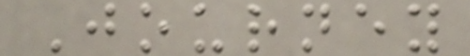Journey
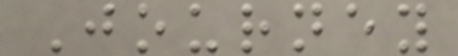Journey
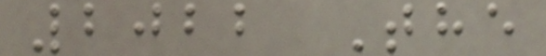2022 The
